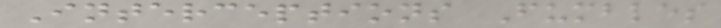Interceptions Fumbles
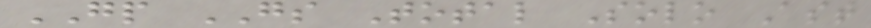GP GS Total Solo Ast
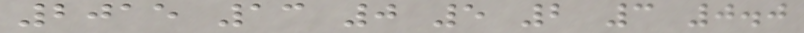2015 13 0 5 2 3 0.0
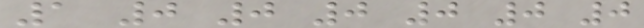1 0 0 0 0 0 0
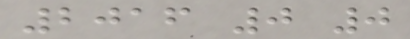2016 0 0
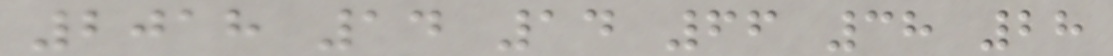2018 14 14 66 38 28
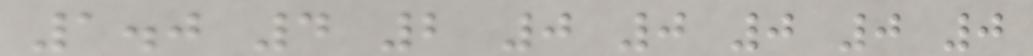1.0 4 2 0 0 0 0 0
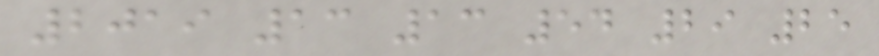2019 13 13 54 29 25
